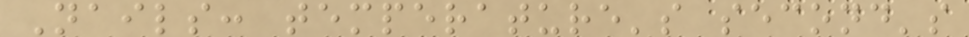Nails: temperature's second's
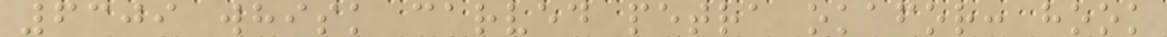6309 whisk carved petra okafor: hook
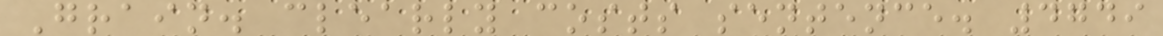Grain. clearly costs sentence. 4749
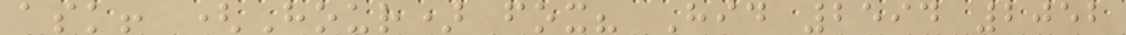ask! (Hour) fox? Hid 2594 2052
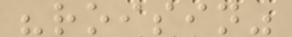"roisin"
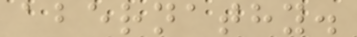abernathy.
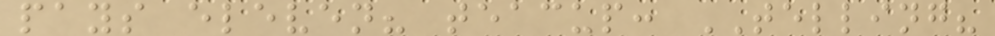pays eleven? teacup: TELLING?
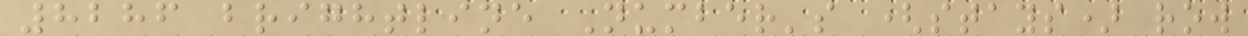8286 brightline Number's (stays) row
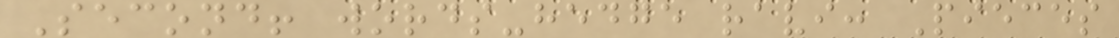Second! words-hedge ravi: Pieces
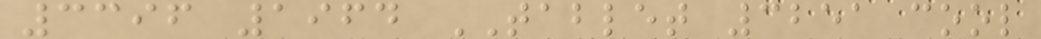3396 1964 TABLET 3251 cool
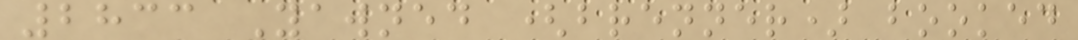2833 Yawned (brenner) booked
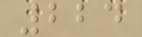224
